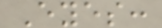Eyes:
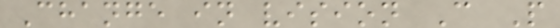Change in vision C P
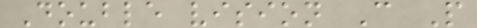Double vision C P
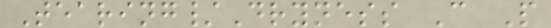Tearing/Dryness C P
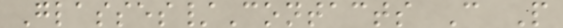Glasses/Contacts C P
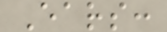Ears:
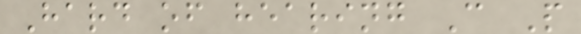Hard of hearing C P
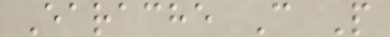Earache C P
